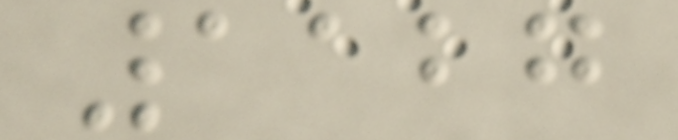1127
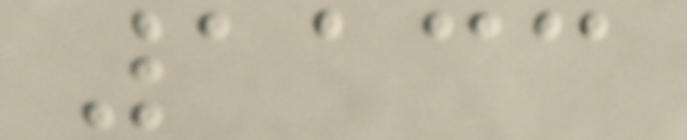1133
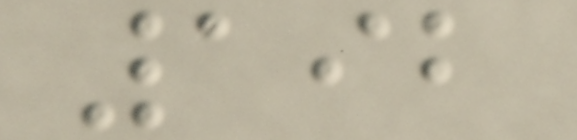192
